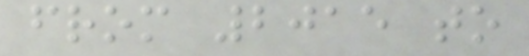from 2015 to
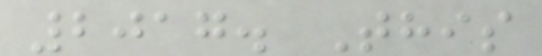2017. This
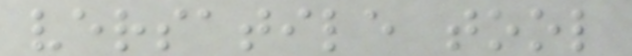versatile tool
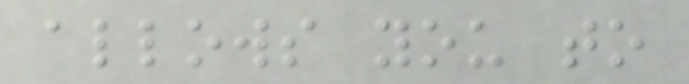allows you to
